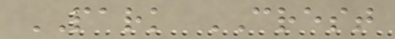PARK CREST
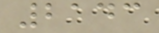2143
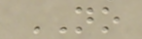NO
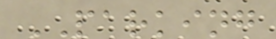PARKING
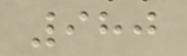980
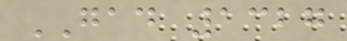GAD 1327
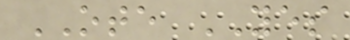OTE YES
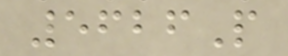5626P
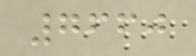7660
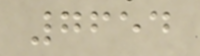7654
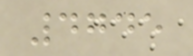4745
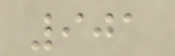901
